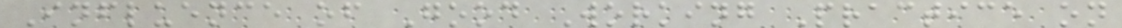Influence of Good Working Practice on
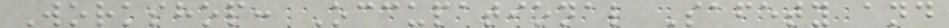Workshop: Occupational Safety and
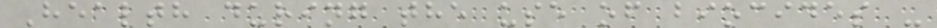Health during the use of biocides -
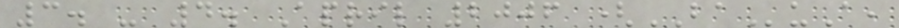3. - 4. April 2006 (BAuA,
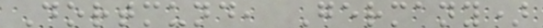Dortmund, Germany)
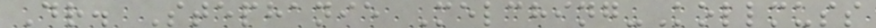Dr. Stephanie Melching-Kollmuss
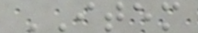ITEM
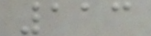113
